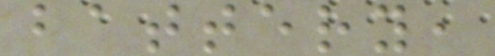battery,
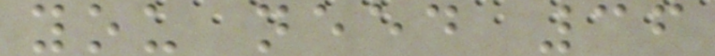you need 36
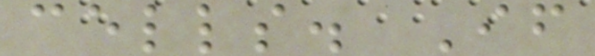cells. If
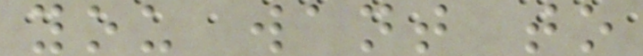you want to
